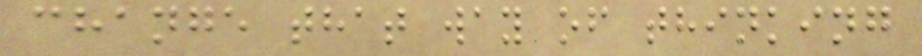change that way of thinking
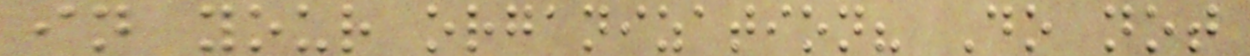in your organization? Do not
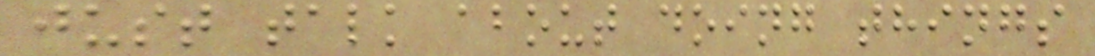just talk about doing things
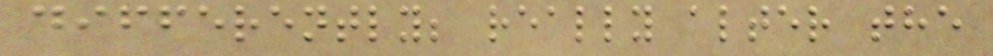differently; really alter the
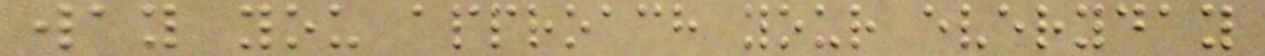way you approach your everyday
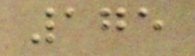175
